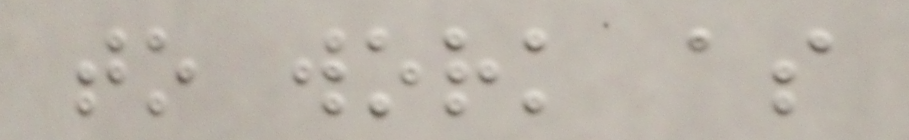to work as
